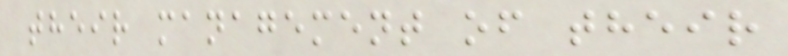their management of their
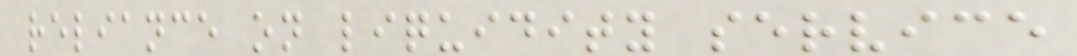reliance on liquidity service
